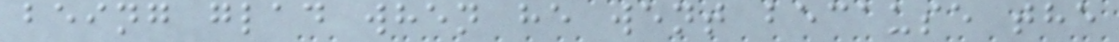being glad when he went because the
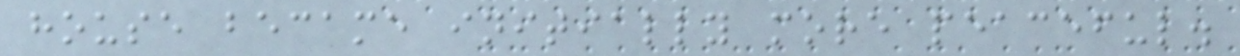house became initially more peaceful.
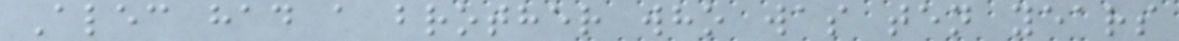Alec had a brother who was ten years
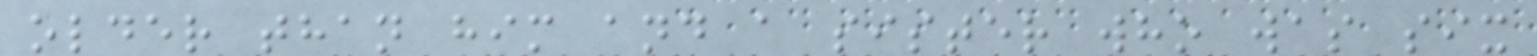older than him and a sister who was six
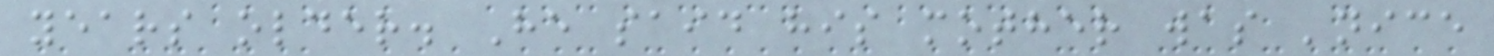years older. He said his mother was 'nice
